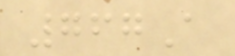767A
